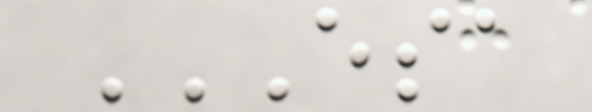ESA
